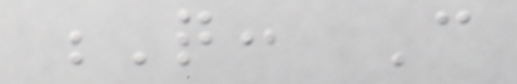Q: Can
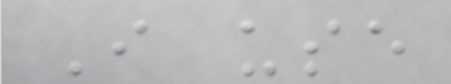I use
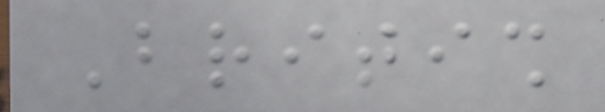British
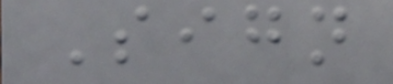Sign
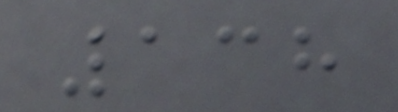138
